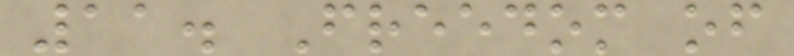11. Freedom of
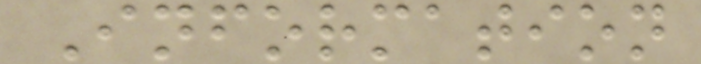Information
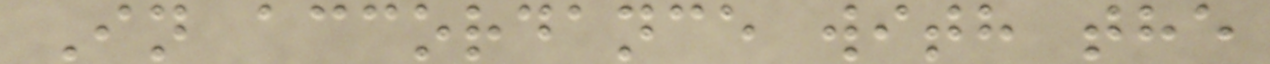In accordance with the
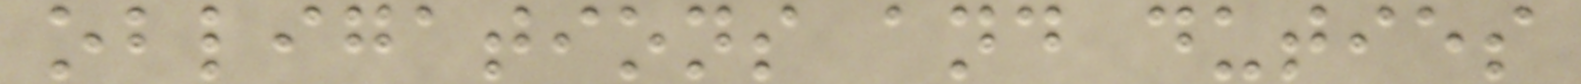obligations and duties
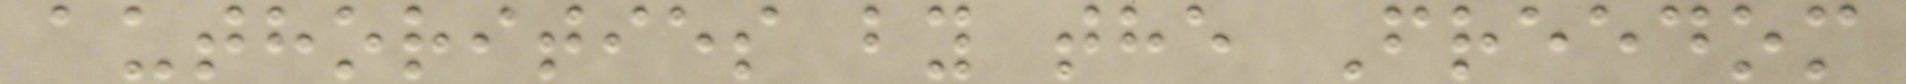authorities by the Freedom
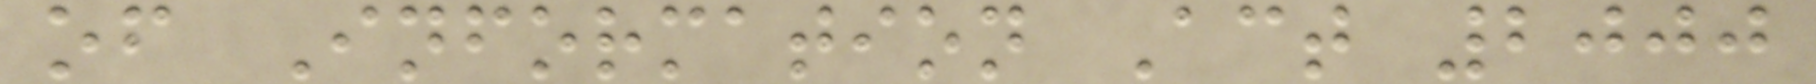of Information Act 2000
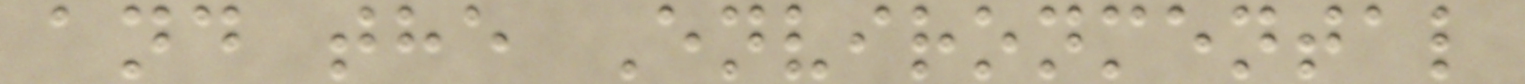and the Environmental
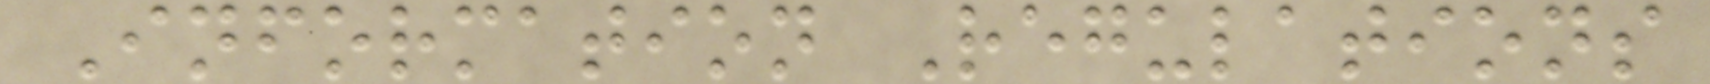Information Regulations
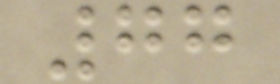77
